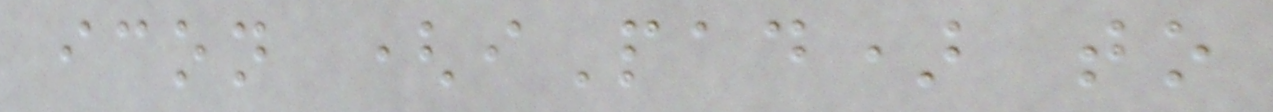icon (iPad) to
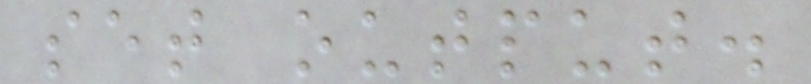set output.
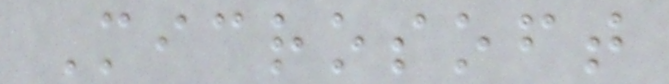Microsoft
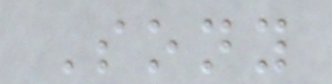Sony
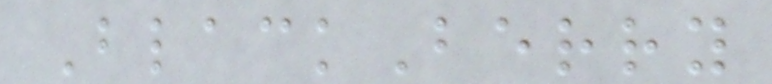BlackBerry
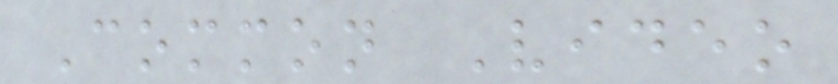Common Video
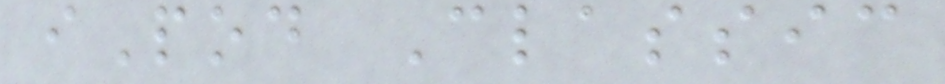iPod Classic
